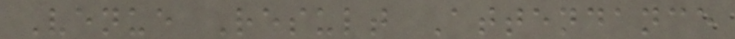Venue Result Attendance
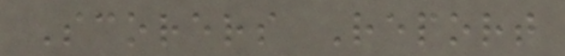Scorers Report
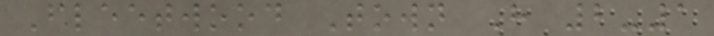Fleetwood Town H 2-1
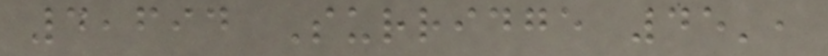4,694 Surridge 45',
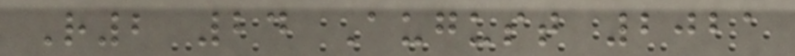R2 24 August 2021
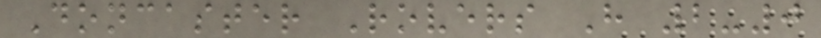Doncaster Rovers H 2-0
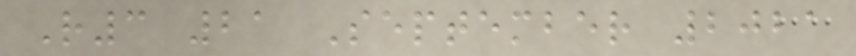R3 21 September 2021
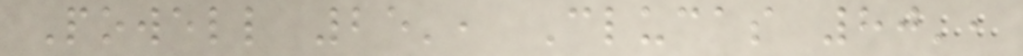Powell 25', Clucas 80',
